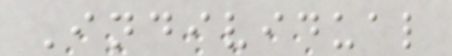Individual
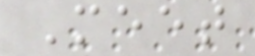Meet
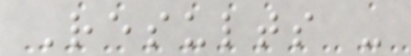Results -
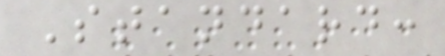Standard:
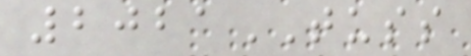2021TUSS
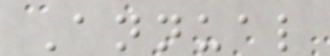Annual
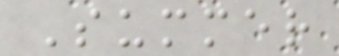Summer
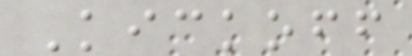Kickoff
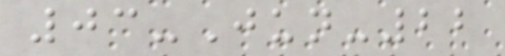03-Jun-22
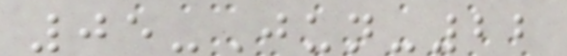05-Jun-22
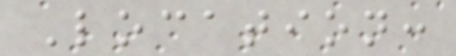Location:
